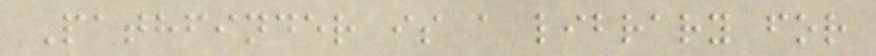Pathfinder is a library for
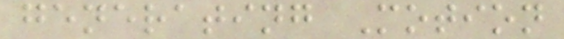generating Motion
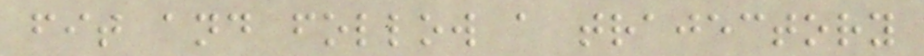fit and follow a trajectory
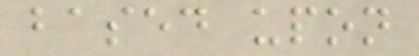based upon
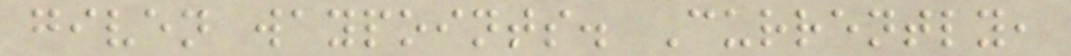given waypoints. Currently,
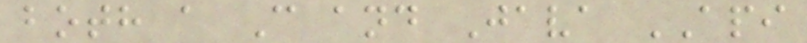both a C and Java API
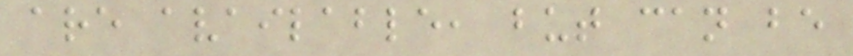are available, but can be
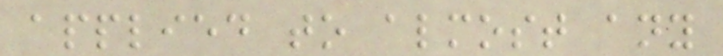applied to almost any
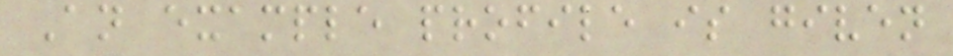An example profile is given
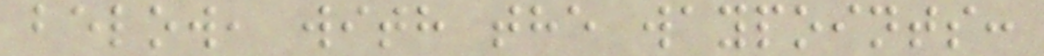below, with the waypoints:
